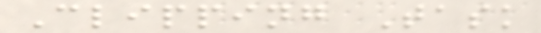Clipping Task
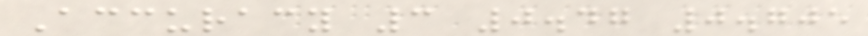Accuracy 3 0.47 0.705
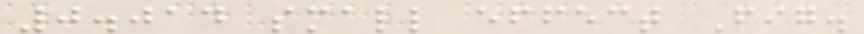0.014 small effect Fig.
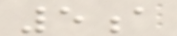5a
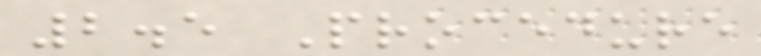2.5 Procedure
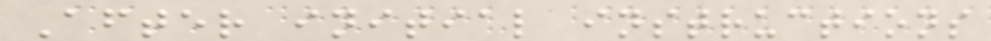After initial instructions
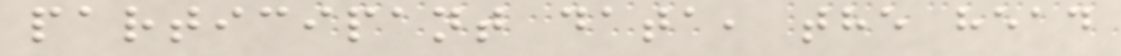participant data, the head
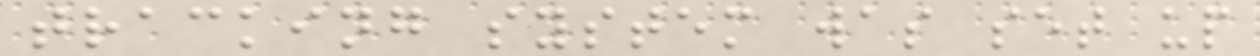tracking system was set up
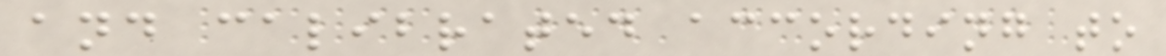and calibrated according to
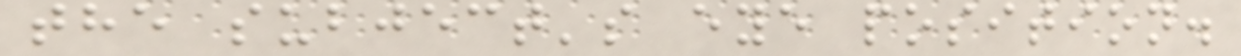the subject's eye position.
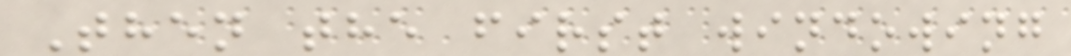Then the first windowing
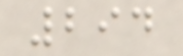294
